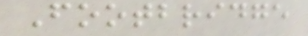Footbridge
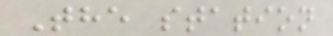The station
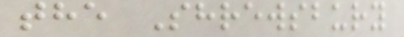the Shrewsbury
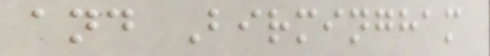and Birmingham
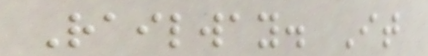Railway. It
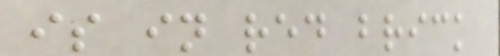is in red brick
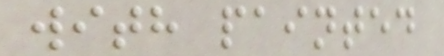with painted
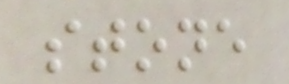stone
